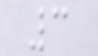3
